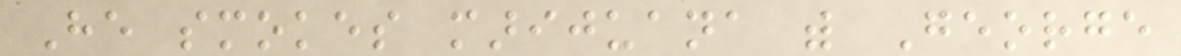He smokes marijuana with George
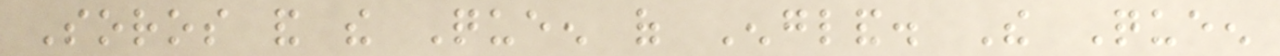Soros and the Queen of England. The Queen
